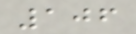106
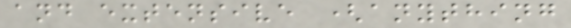and extensive (anything
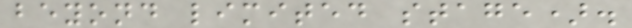beyond limited stage).
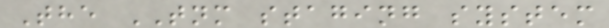The TNM staging system
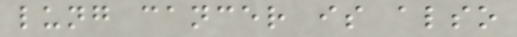lung cancer is also
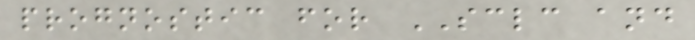prognostic for SCLC and
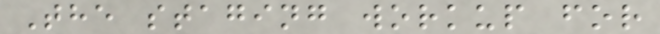The staging workup for
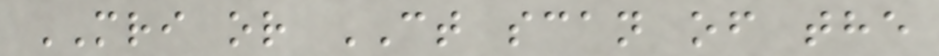MRI or CT scan of the
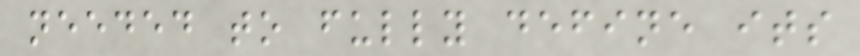needed to fully define its
